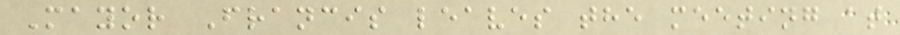Mayor Francis leaves the meeting at
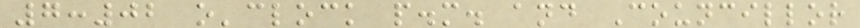7:02 o'clock p.m. and Councillor
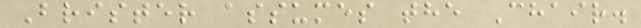Brister assumes the Chair.
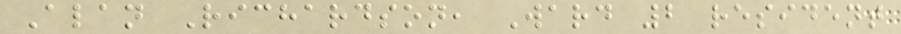Alan Richardson, Ward 2 resident
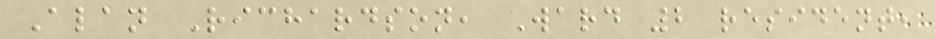Alan Richardson, Ward 2 resident,
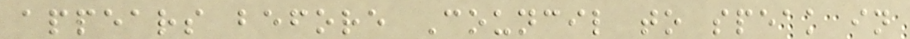appears before Council to speak in
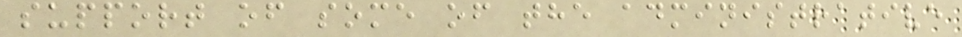support of some of the administrative
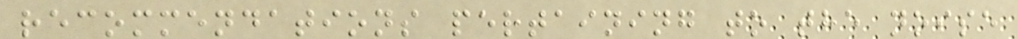recommendations pertaining to the noise
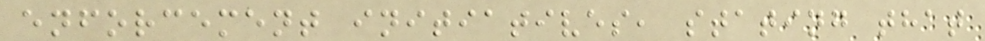enforcement initiatives, stating that
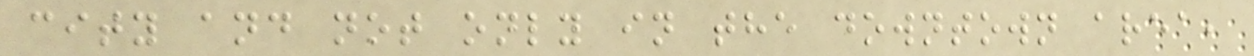city and not only in the downtown area,
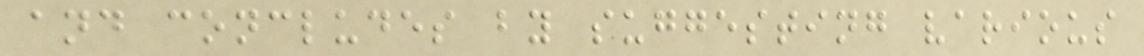and concludes by suggesting various
